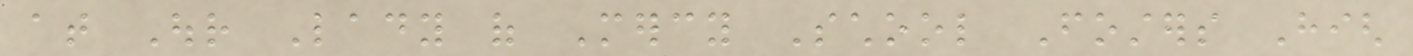at Our Lady of Mercy School Fosters High
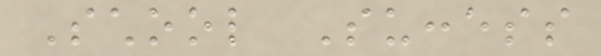School Success
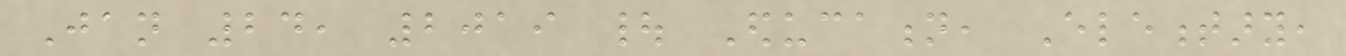Jan 24, 2019 | Education, Elementary,
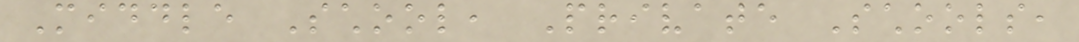Middle School, Private Schools,
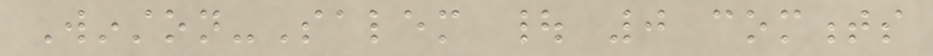Winston-Salem | 0 comments
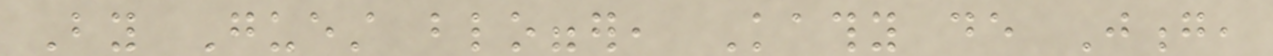By Guest blogger, Kathy de Jong,
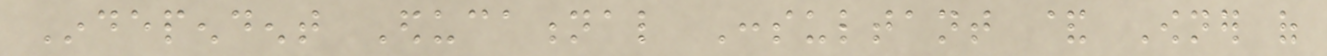Independent Educational Consultant & Owner of
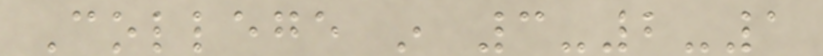College in 3-2-1
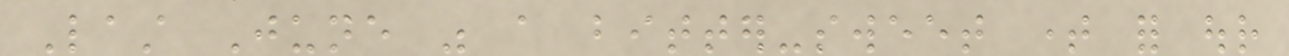Last June was a bitter-sweet time for our
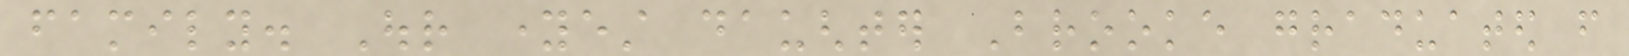family. Our youngest daughter Brooke graduated from
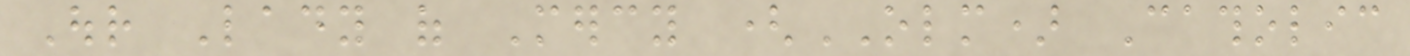Our Lady of Mercy (OLM) Catholic
